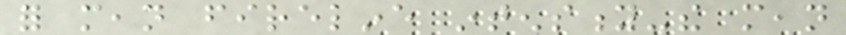for mean fireline intensity-the mean
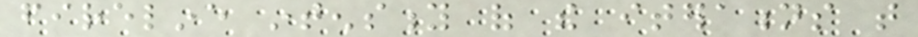fireline intensity of the iterations that
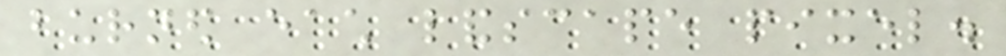burned each landscape pixel.
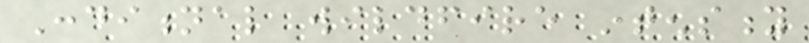Conditional wildfire intensity
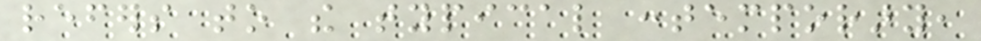refers to the typical contemporary,
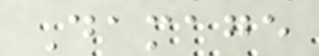Damage
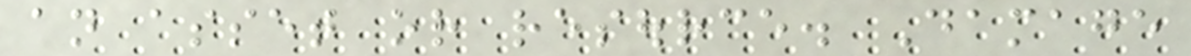an asset or resource. Damage
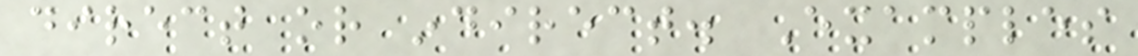direct or indirect. Examples
